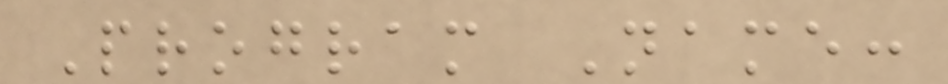Program Name:
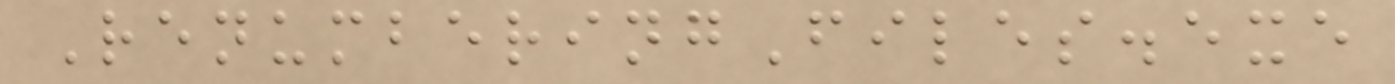RenumberingFiles.exe
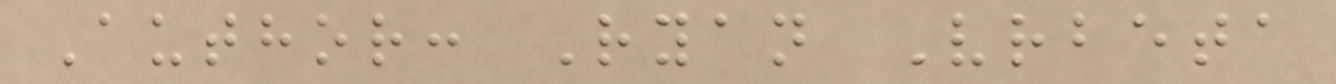Author: Ryan Vrbeta
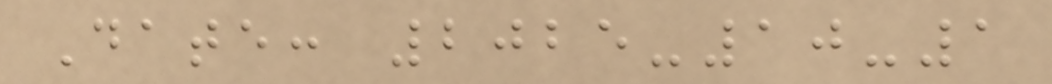Date: 2025-10-1
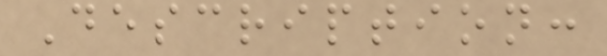Description:
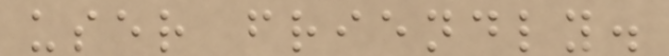user friendly.
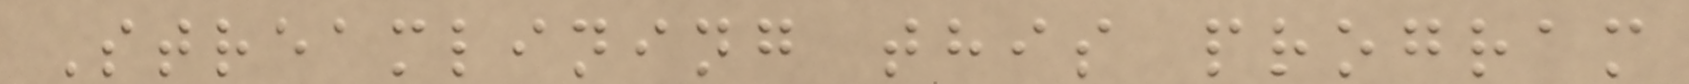Streamlining this program
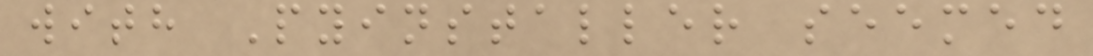with Pyinstaller seemed
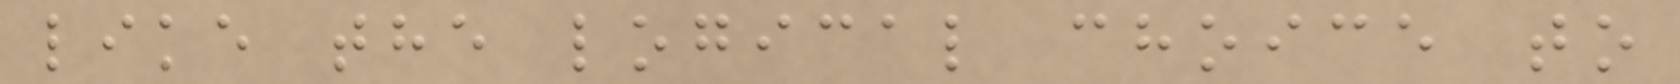like the logical choice to
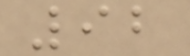92
